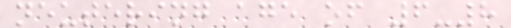neutering age of 6-8
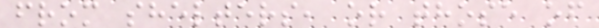from shelters, or those of
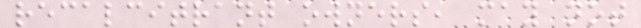recalcitrant owners, may not
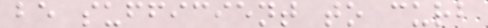be sufficient to curb
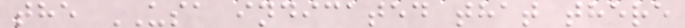the USA indicated that there
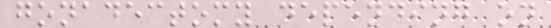gonadectomy depending on
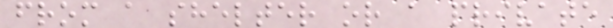from a shelter or a private
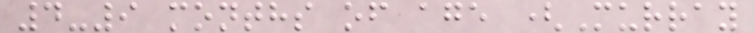4-9 months of age (Murray
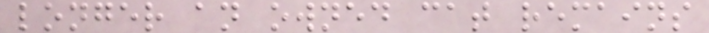longer an owned cat remains
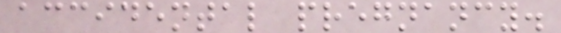accidental pregnancy.
